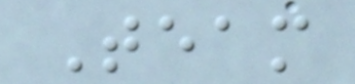Team
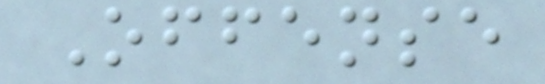Offense
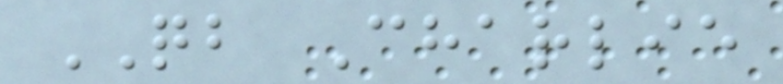QB Charlie
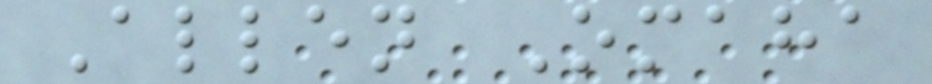Allen Omaha
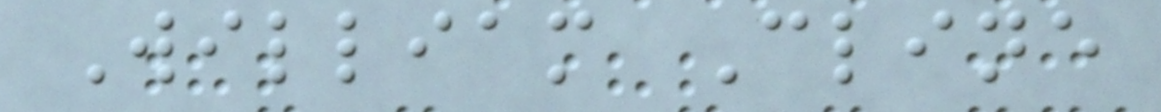William Cline
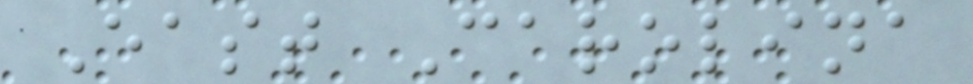East Carolina
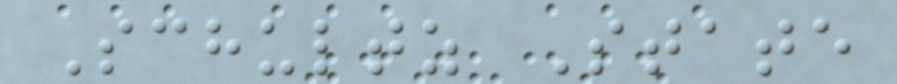Schultz State
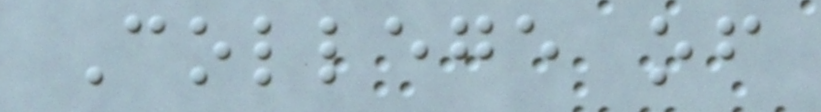College of
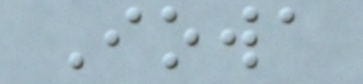Iowa
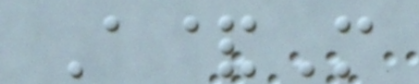A&M
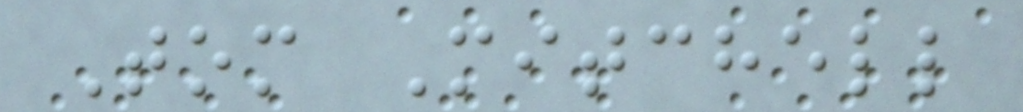Tom Mitchell
